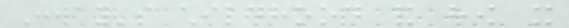Conway's childhood and how it
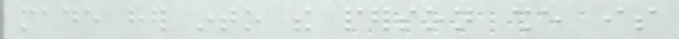made her into the person she is
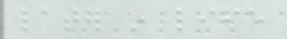later in life
